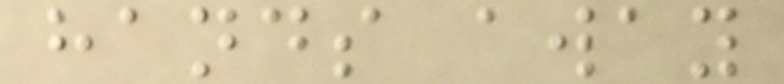hands away
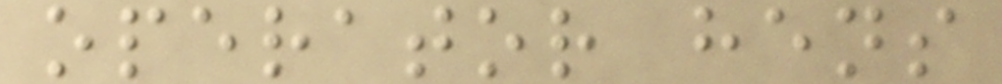operator hens
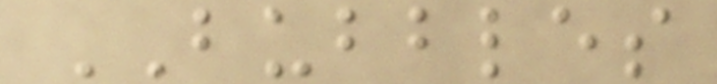BUBBLES
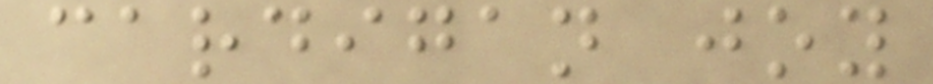cardigan joy
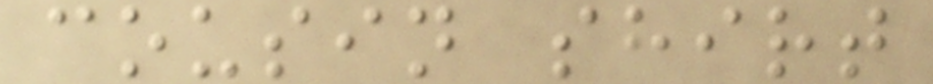cousin shirt
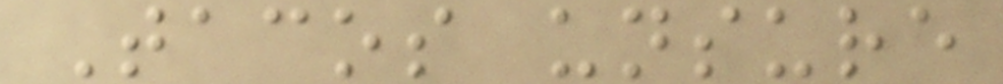Tacos unsure
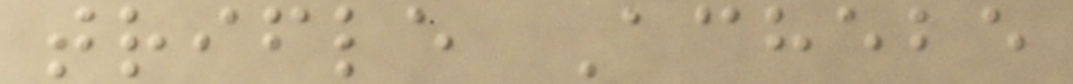trifle Achebe
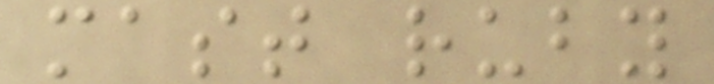mast ruby
